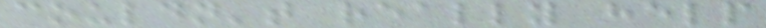couldn't really help
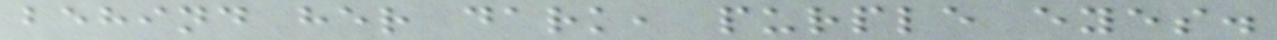behind her dark, purple eyes.
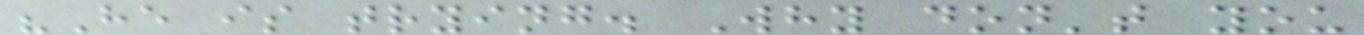"He is trying. Why don't you
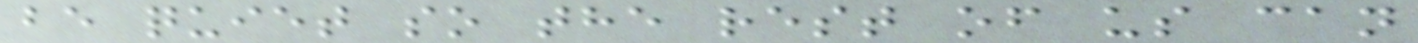be quiet so the rest of us can
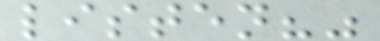listen?"
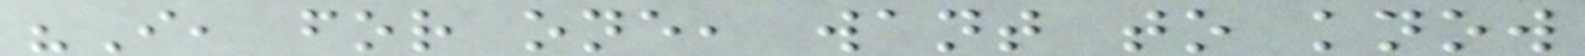"I, for one, want to know
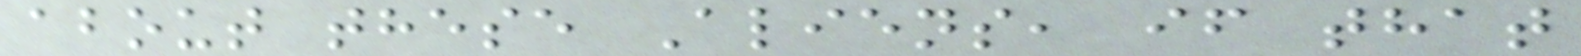about these Aliens, if that
